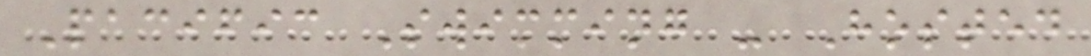Pacific Swimming - Hosted
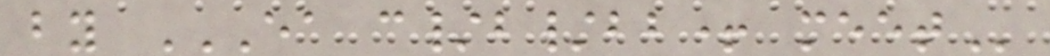by EA C/B/BB+ MEET
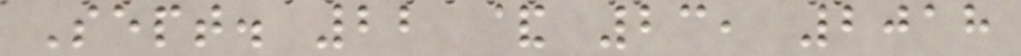Sept. 22 & 23, 2018
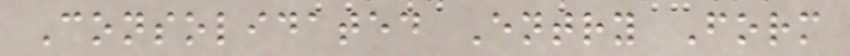Consolidated Entry Form
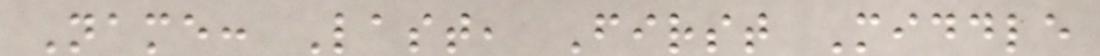Name: Last, First Middle
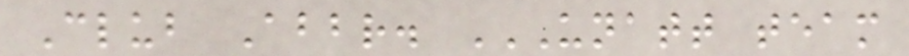Club Abbr. UNATT TEAM
